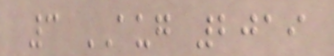3 AUG 2019
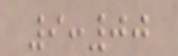9:00
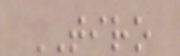TIRO
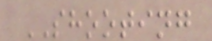SHOOTING
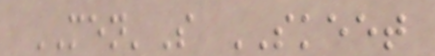MEN'S SKEET
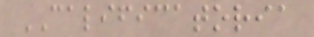CALIFICATORIA
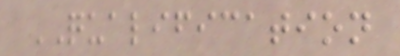QUALIFICATION
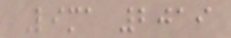Lima 2019
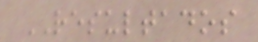RESULTADOS
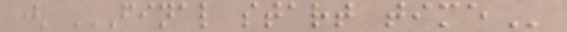( FINAL START TIME
